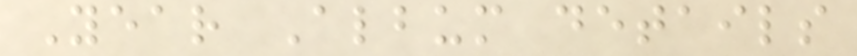Year Album details
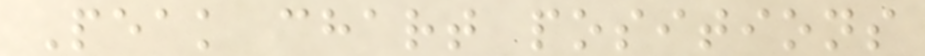Peak chart positions
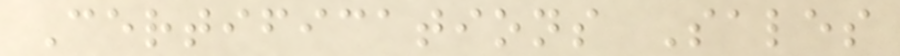Certifications Sales
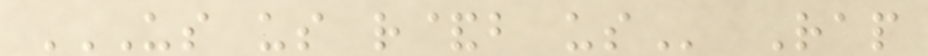US US R&B US Rap
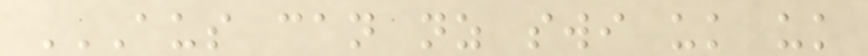AUS CAN NZ SWI UK UK
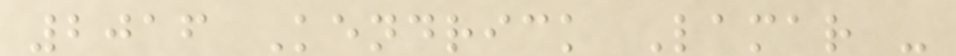2016 Kendrick Lamar -
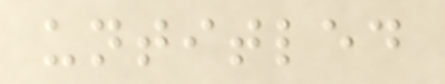untitled
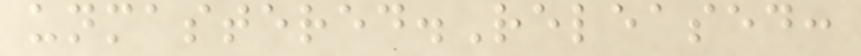unmastered.Released:
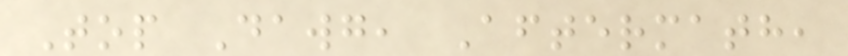Top Dawg, Aftermath,
